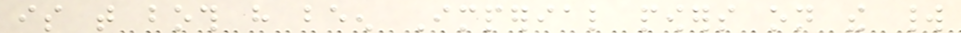is that both have been Imperial powers on the world
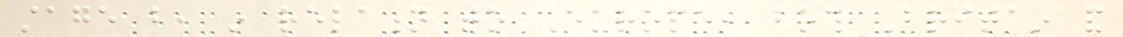stage but, in relation to Europe, both Britain and
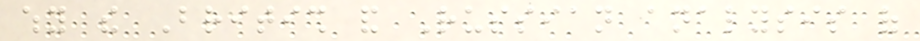why the British and Russian analysis of
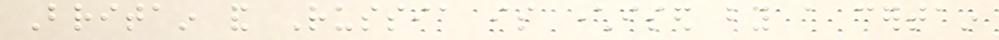Britain and Russia is characterised by a certain
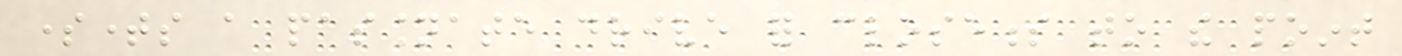sometimes a passionate drive for closeness to the point
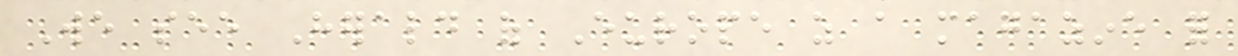We see Herald of Europe as a magazine for
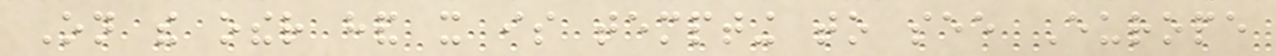On the other hand it is tempting to see Europe
